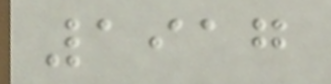1917
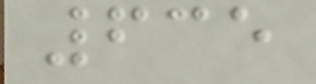635
